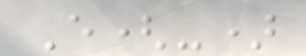E(-)
